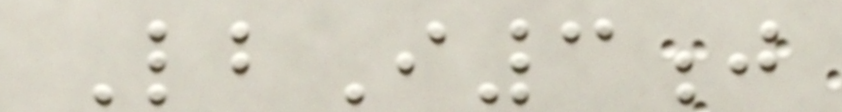LbI3j
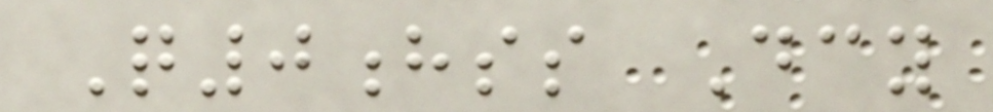Q0hss Dcy
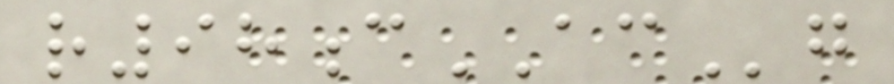r98cACg
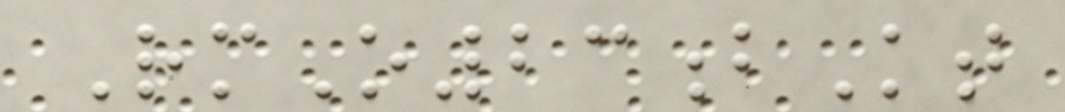RmO23bKt
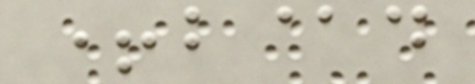+b@d
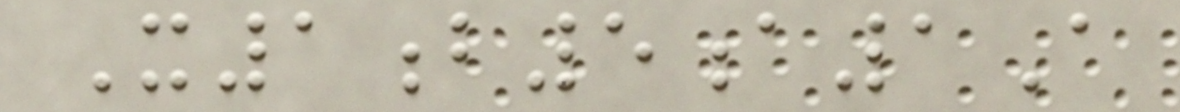X1b5a1A
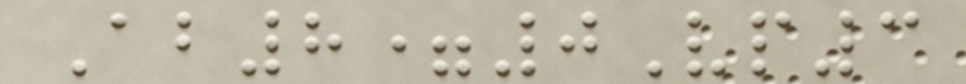Ab8=0Vp3
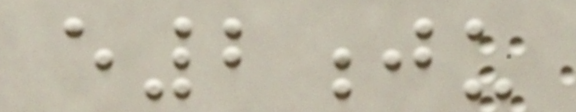e2ju
